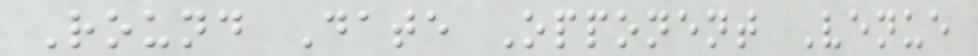Round Date Opponent Venue
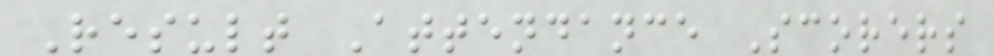Result Attendance Scorers
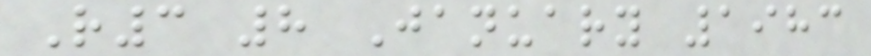R3 8 January 1983
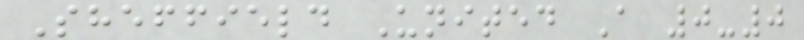Sheffield United A 0-0
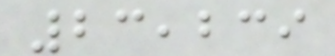23,239
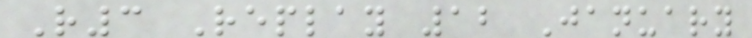R3 Replay 12 January
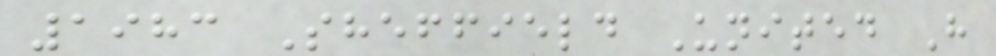1983 Sheffield United H
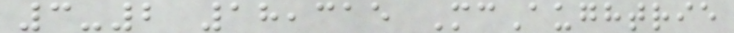3-2 18,315 McAughtrie
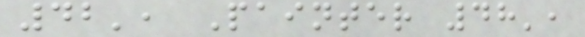42', Painter 48',
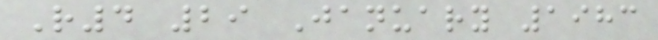R4 29 January 1983
